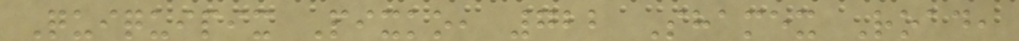Quiquipix Pixko, 722 Shamex Road,
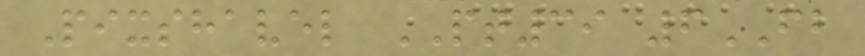Pixshavel PT39 6FB
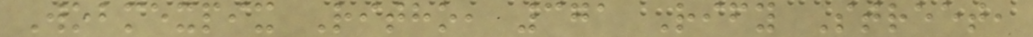Wobmexpix Ritho, 371 Rify Street,
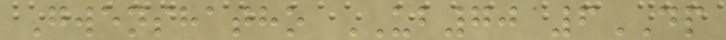Gwenshatho UB70 6DP
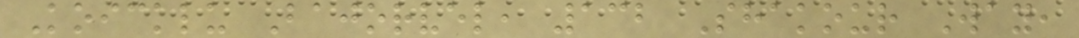Koicklu Bajorvel, 132 Shakour Way,
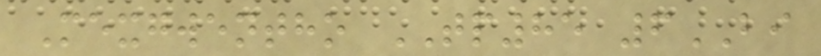Mexgwentho TP85 6BI
